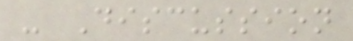- Discussion
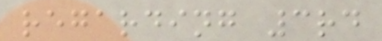regarding 3rd
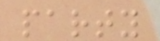party
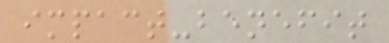impact-benefit
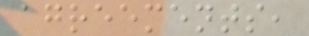agreements,
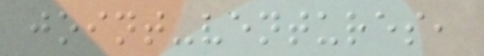joint-ventures,
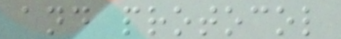and protocol
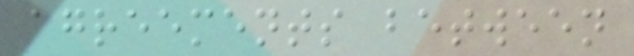agreements between
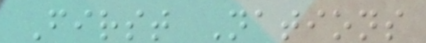First Nations
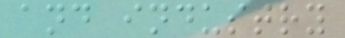and industry
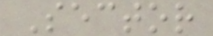Sector
